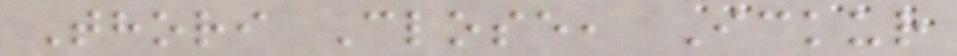Thori Close, Ickur
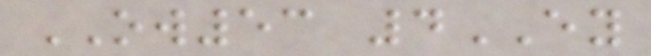OW53 4EY
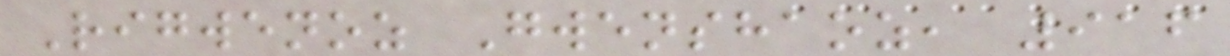Rigwenoz Gwenshaoz, 916
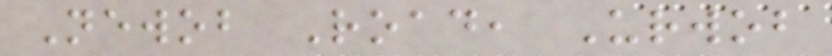Newob Road, Urwob
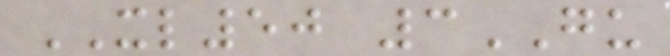XL50 3GU
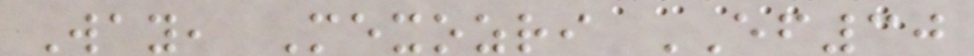Way, Mexozri EF30
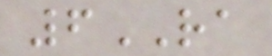6RA
